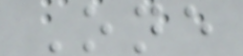One
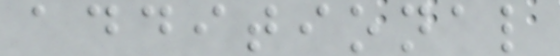additional
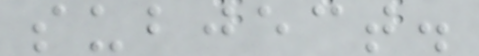subject.
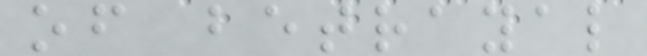of betrayal
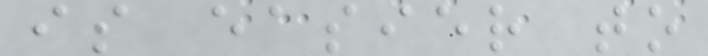is easier to
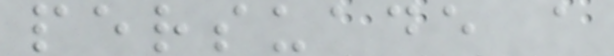persuade a
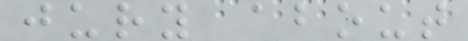jury about
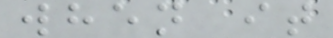when it
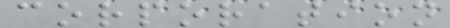corporation
